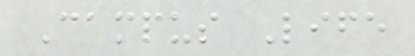Campus Life
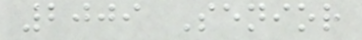2009 Senior
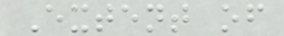Extent of
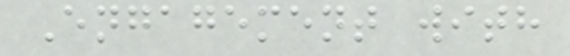Engagement with
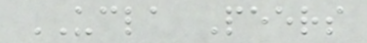UCLA Peers
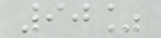90%
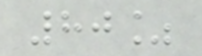80%
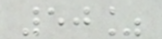50%
